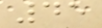45
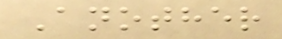Another
